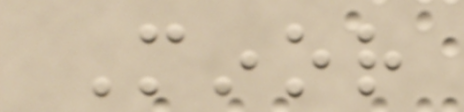Minor
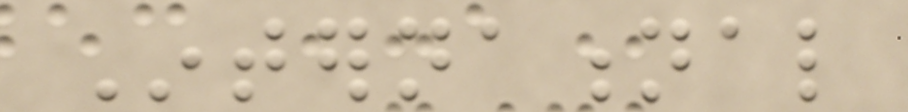International
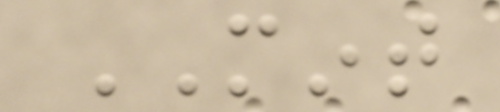MINT
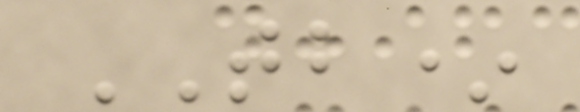TB*
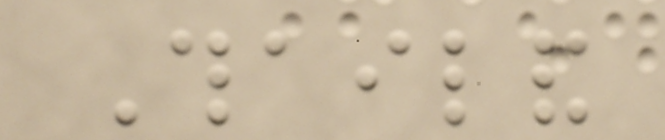Thailand
